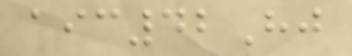aic42Hj
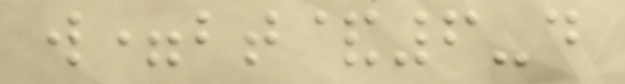w=bt&6-d
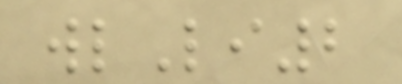wlLi2
